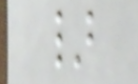}
